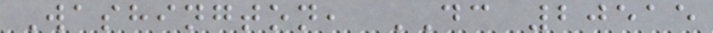Washington, DC 20515
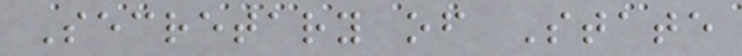Secretary of State
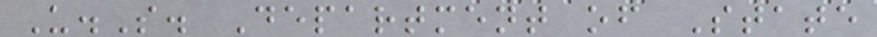U.S. Department of State
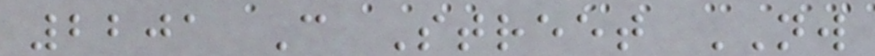2201 C Street NW
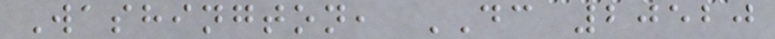Washington, DC 20520
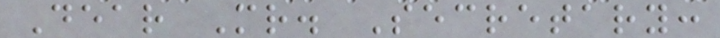Dear Mr. Secretary:
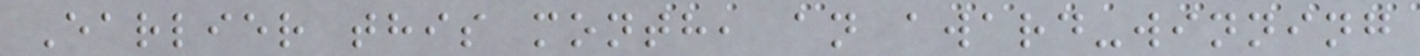Earlier this month, an award-winning
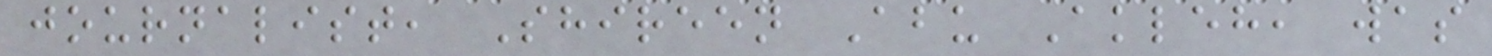journalist, Shireen Abu Akleh, was
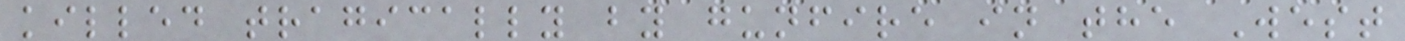killed tragically by gunfire in the West
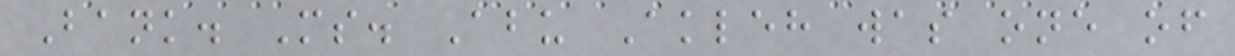Bank. Ms. Abu Akleh was one of
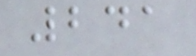241
